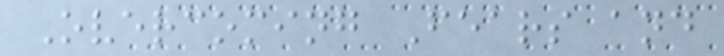Overcoming Fears and
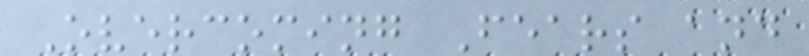Overcoming Fears and
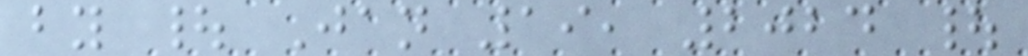by | Jan 19, 2024 |
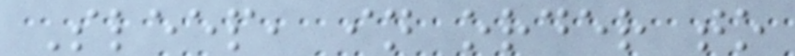Sleep, in order to
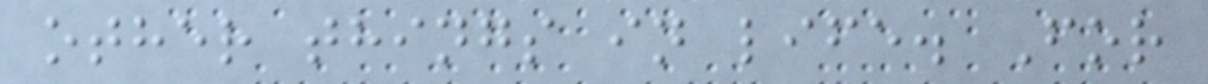other things in life. For
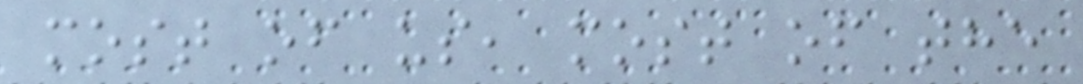most of us, most of the
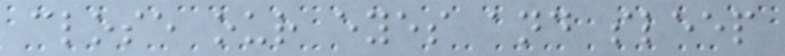close our eyes and sleep
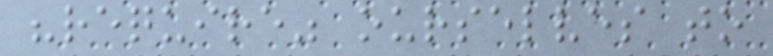"require" ourselves to
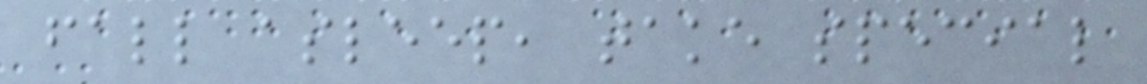fall asleep, take special
